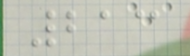213
